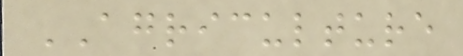AGRICULTURE
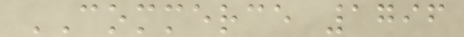COMMERCE 1796
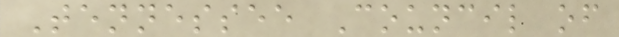Tennessee Council of
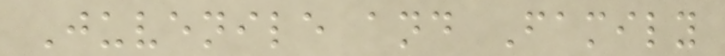Juvenile and Family
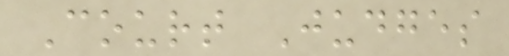Court Judges
